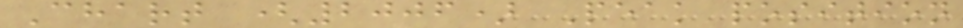Chart (2006) Peak position
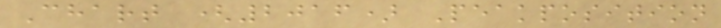Chart (2016) Peakposition
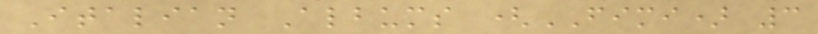Italian Albums (FIMI) 3
